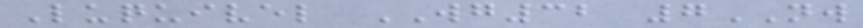Luquivel WG32 7NW
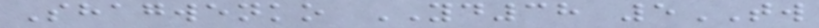Shagwenko YD38 5TW
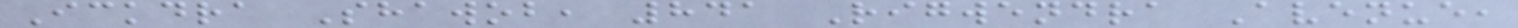Ickdra Shawob, 841 Rigwendra Avenue,
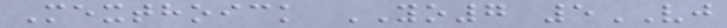Mexthoick YO7 5VJ
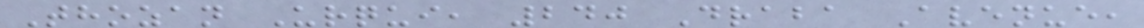Thozan Urqui, 240 Draba Avenue,
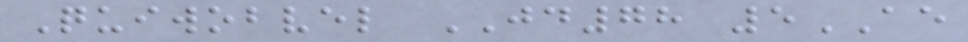Quiwobvel JD78 5AE
